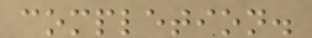completion.
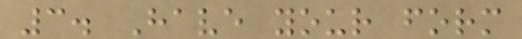3. Have your form
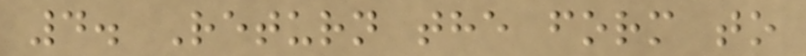4. Return the form to
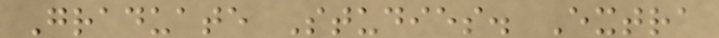Graduate Studies. Extra
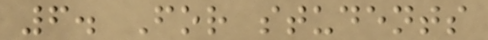6. For students
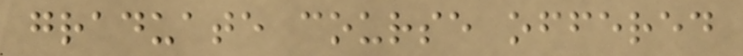graduate course offered
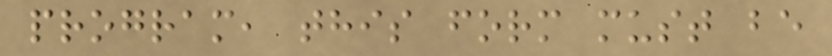program, this form must be
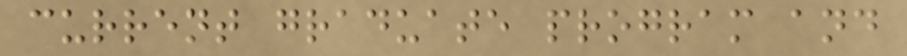current graduate program and
